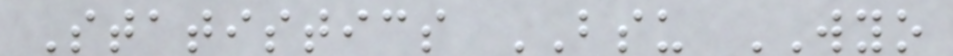Statistics BSU WYO
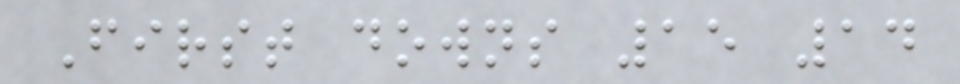First downs 15 14
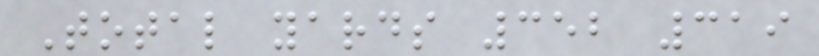Total yards 352 319
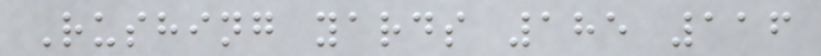Rushing yards 185 116
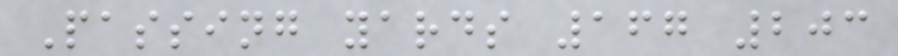Passing yards 167 203
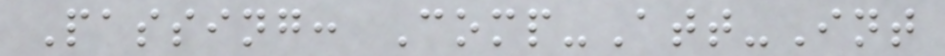Passing: Comp-Att-Int
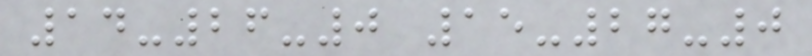14-26-0 15-27-0
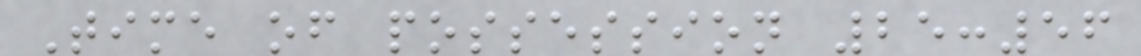Time of possession 25:56
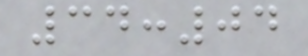34:04
